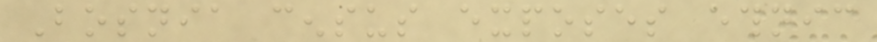Bosnia census exposes ethnic
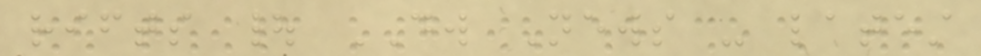rifts | DW News - latest
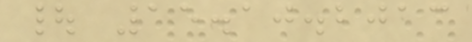| 15.10.2013
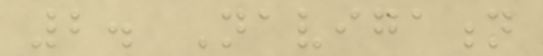2. Navigation
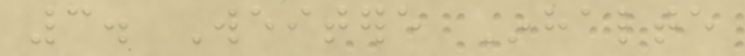3. Weitere Inhalte
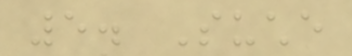5. Suche
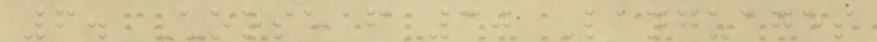6. Choose from 30 Languages
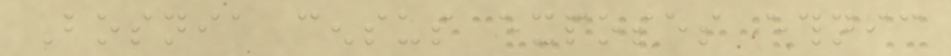Bosnia census exposes ethnic
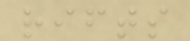rifts
